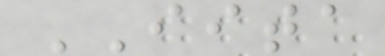IITA
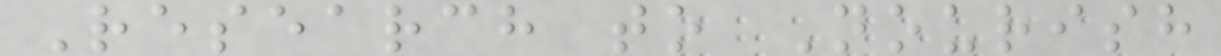Research to Nourish
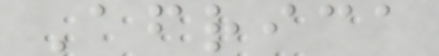Africa
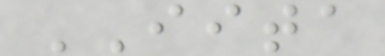IITA
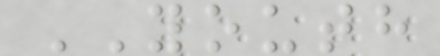YOUTH
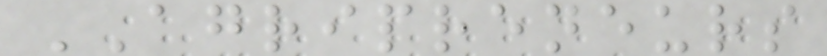AGRIPRENEURS
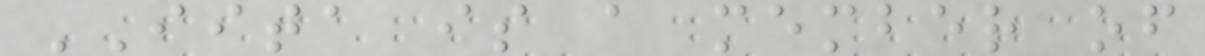IITA is a member of
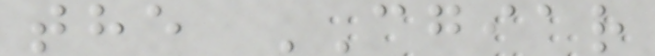the CGIAR
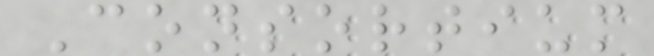Consortium
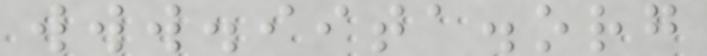www.iita.org
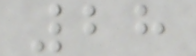28
